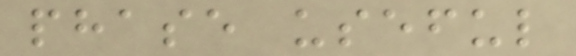phase useful
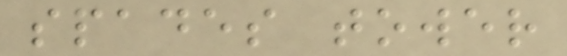spades tower
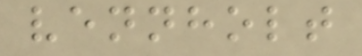vennholt
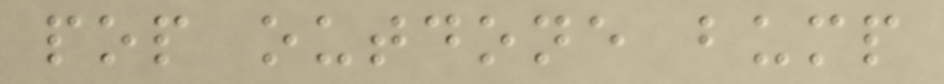pop outdone bump
